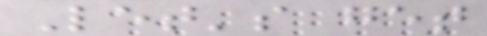Let's get
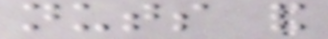nuts and
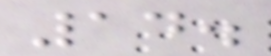14.
